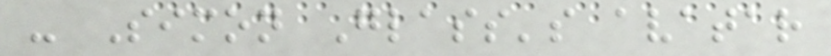- Simon Glass's avatar
